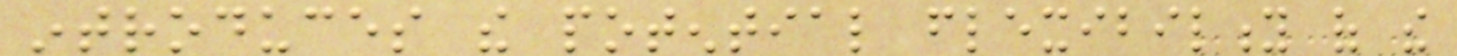introduces the potential flexibility of the
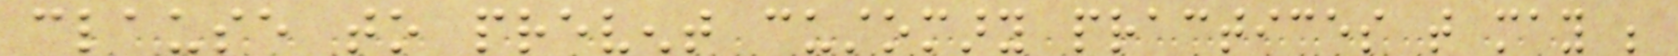clause to prevent customary practices that may be
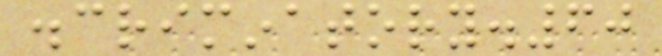discriminatory.60
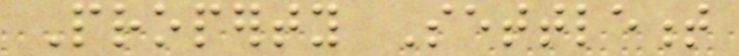Property Settlement
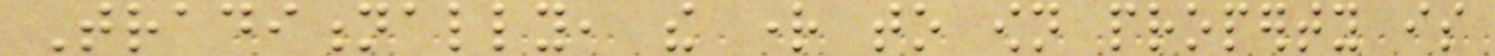Traditionally, the right to own property is
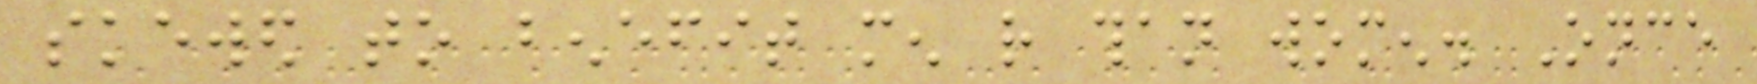skewed to benefit men rather than women. Once
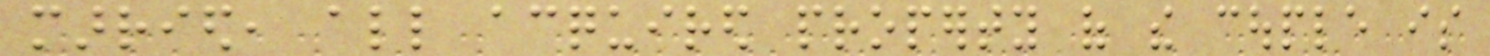married, all acquired property of the couple is
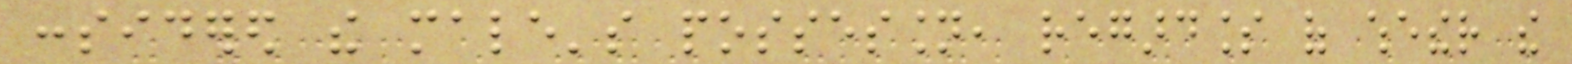considered the male's possession, regardless of whether the
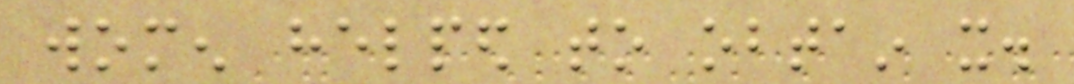women helped to obtain it.
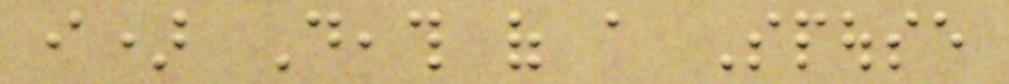i) Death of a Spouse
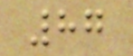87
